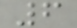6
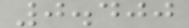0.400
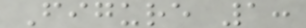Figure 1:
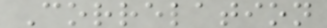Correlation
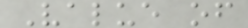Value of
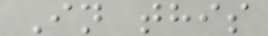In this
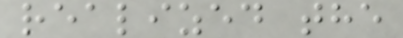realized the
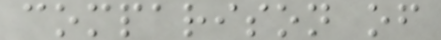comparison of
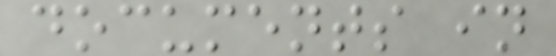documents in
